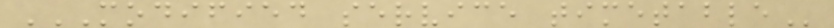MODIFIED SERVICE TIMETABLE
